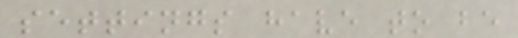settings have to be
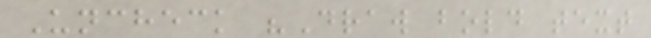Uncheck "Draw bold text
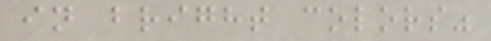in bright colors"
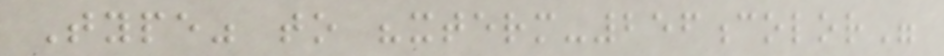Type" to "xterm-256color"
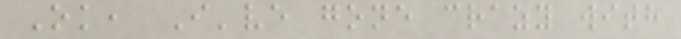Ok, I've gone crazy with
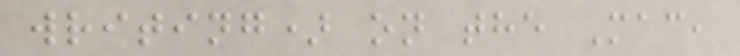writing) on the Mac,
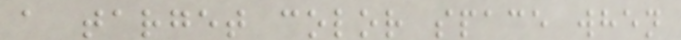a target color space when
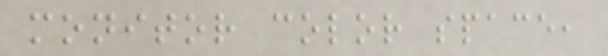monitor color space,
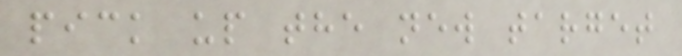pick up the new target
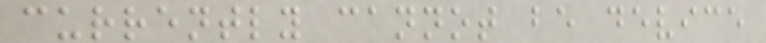currently cannot be device
